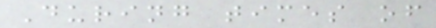During times of
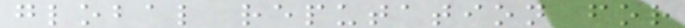global reputation for
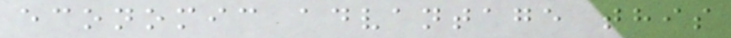economic advantage this
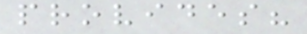provides?
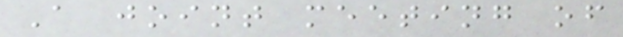A joint meeting of
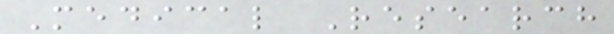Medical Research
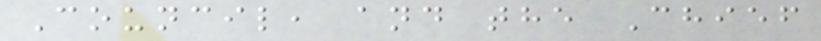Council, and the Chief
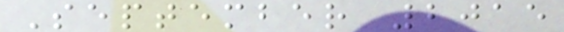September 2015
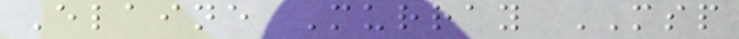Elaine Murray MSP
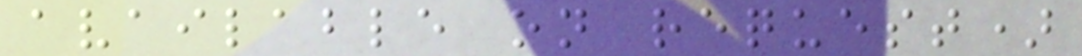available on request)
